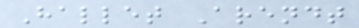Hallet Arendt
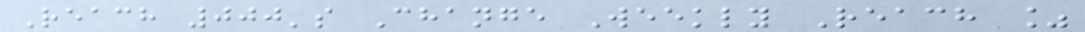Reach 000's Change Weekly Reach %
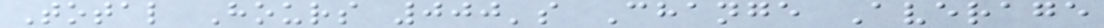Total Hours 000's Change Average
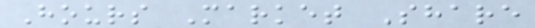Hours Market Share
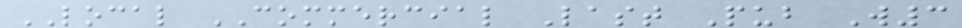LOCAL COMMERCIAL Last Pub W3
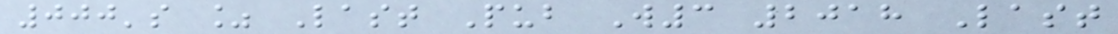000's % Last Pub W3 2018 Last
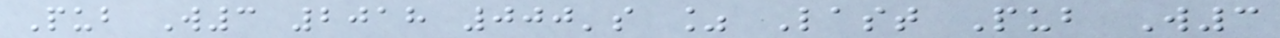Pub W3 2018 000's % Last Pub W3
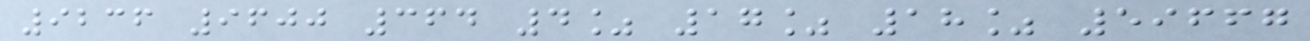9236 9600 364 4% 17% 18% 59667
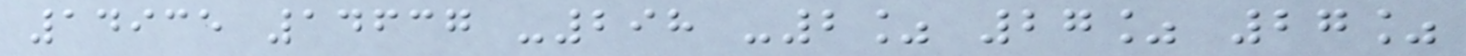14935 14637 -298 -2% 27% 27%
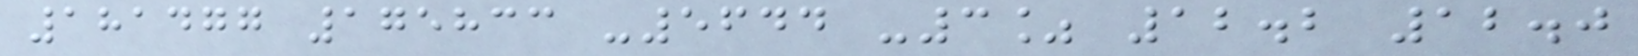181477 175833 -5644 -3% 12.2 12.0
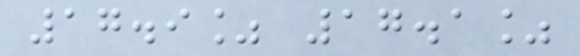17.9% 17.1%
